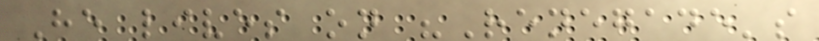He lives on "Renegade's
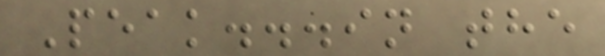Peak...in the
